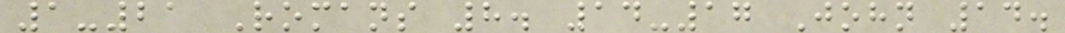1-21 Romans 8. 14-17 John 14.
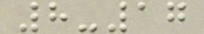8-17
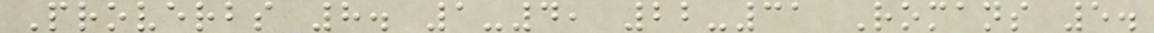Proverbs 8. 1-4, 22-31 Romans 5.
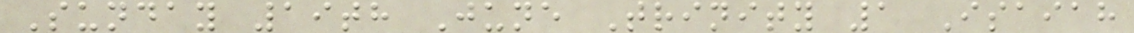Sunday 19th June Trinity 1 Isaiah
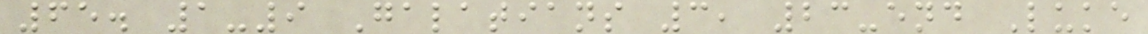65. 1-9 Galatians 3, 23-end Luke
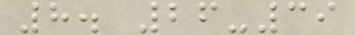8. 26-39
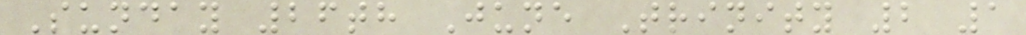Sunday 26th June Trinity 2 1
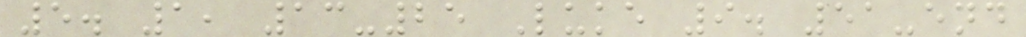5. 1, 13-25 Luke 9. 51-end
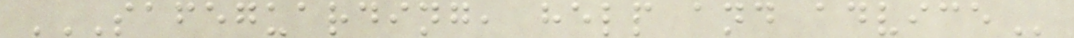SAFEGUARDING, HELP AND ADVICE
